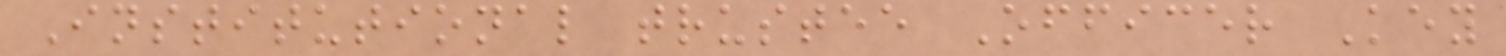Institutional trustee Officer Key
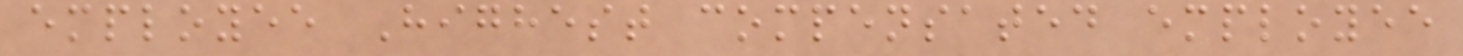employee Highest compensated employee
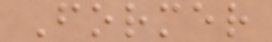Former
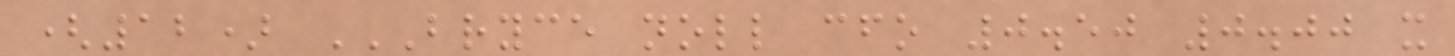(12) BRYCE NOLL CFO 0.50 0.00 X
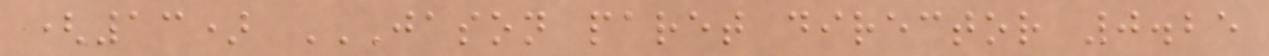(13) JASON PARET DIRECTOR 0.25
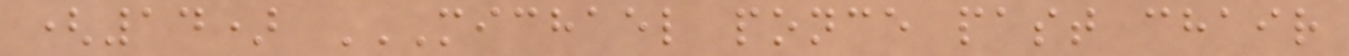(14) MICHAEL PONCE PAST CHAIR
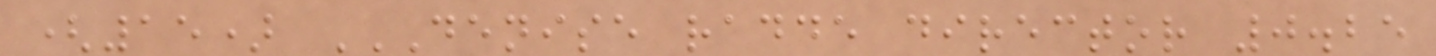(15) DENISE RADDE DIRECTOR 0.25
